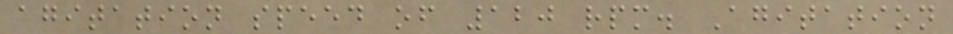agitation speed of 120 rpm. Agitation
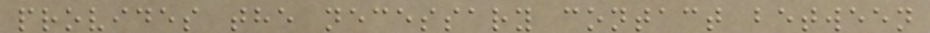provides the necessary contact between
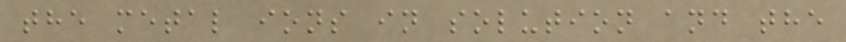the metal ions in solution and the
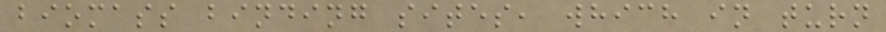biomass binding sites, which in turn
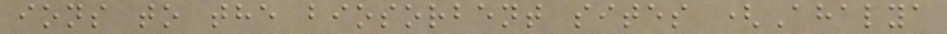ions to the biosorbent sites (Ahalya
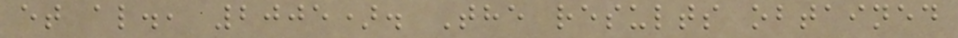et al., 2005). The results obtained
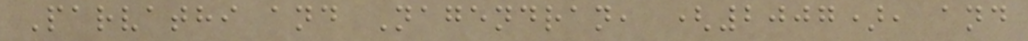Parvathi and Nagendran, (2007), and
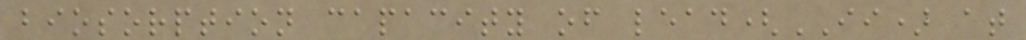biosorption capacity of lead(II) at
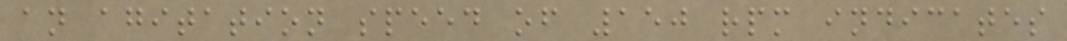an agitation speed of 150 rpm indicates
